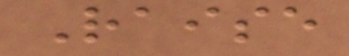Raise
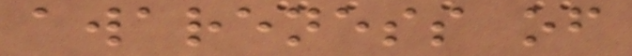awareness of
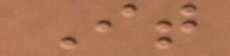It
